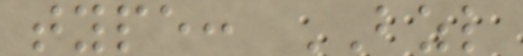type: BZL
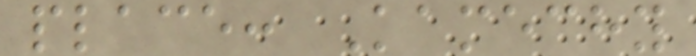place: Kamechy
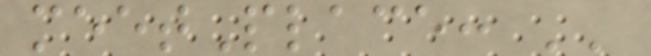meetPlace: ''
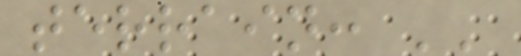terrain: ''
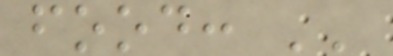food: ''
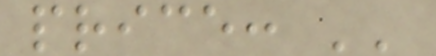price: ''
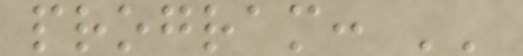program: ''
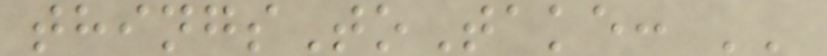thingsToTake: ''
